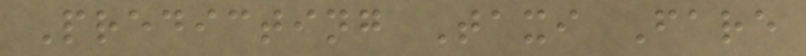Predicting Taxi Fare
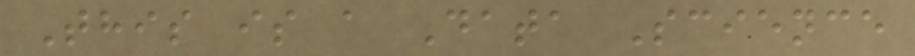This is a Data Science
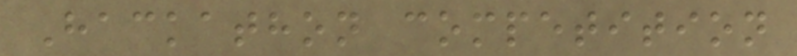Hackathon competition
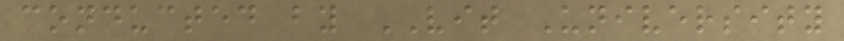conducted by VIT University
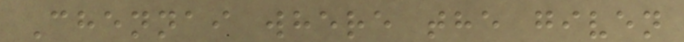Chennai where the given
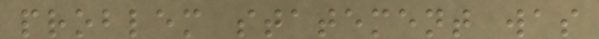problem statement was
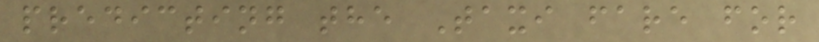predicting the Taxi fare for
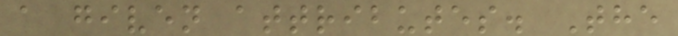a given attributes. The
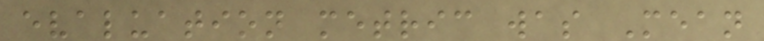evaluation metric was Mean
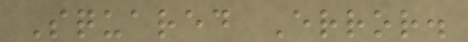Squared Error.
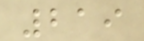219
